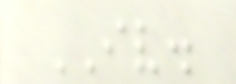IV.
